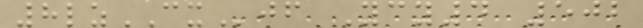8lzCXjf Ycy4 502
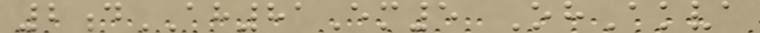2dAH81Em5 OhAkva
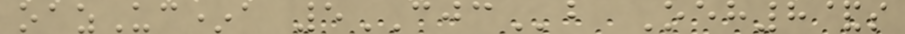oazUc*a 5CJCb Oeh8&s
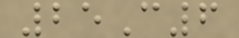25C6
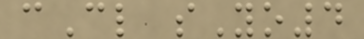cCl sYo4
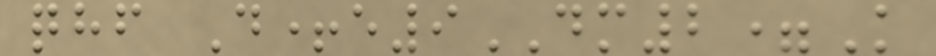qhf D+e9DM2=K
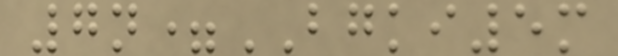7n=BGKI5m
